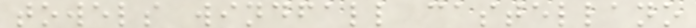towels windfall castellano
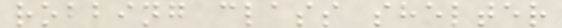robbing class shelter
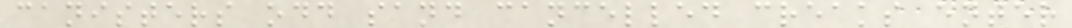canisters odd sand cancelled creaks enter
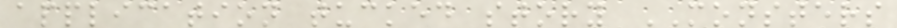application tucked story MONSTERS
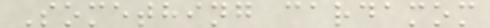Something cardamom
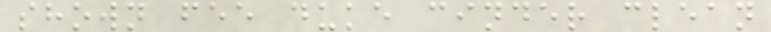shown fee duke cinder clean
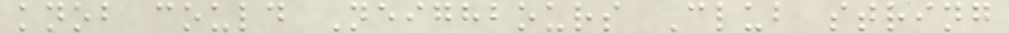knob could Neighbours Club string
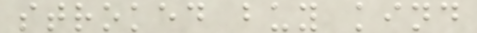stroked buy kind
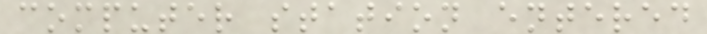computer station entered
